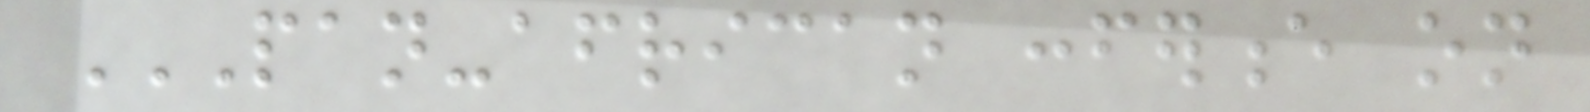PAN-AFRICAN CONFERENCE ON
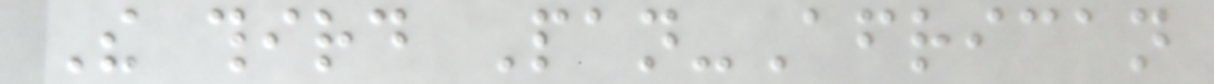The third Pan-African
